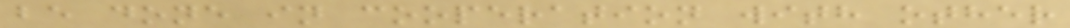be done in cooperation with other
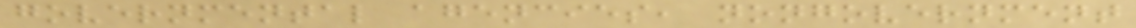governmental agencies, nongovernment
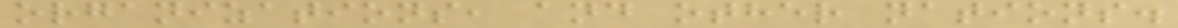organizations, and other nations.
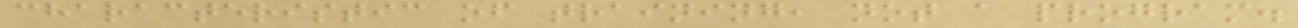characteristic of training, not a program.
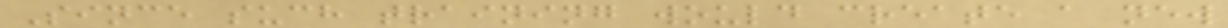Since such training would create a new
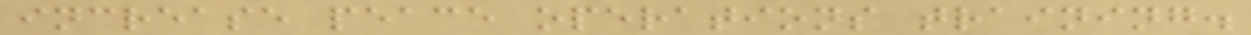increase peace operations training.
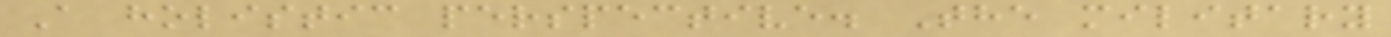A holistic perspective. The military
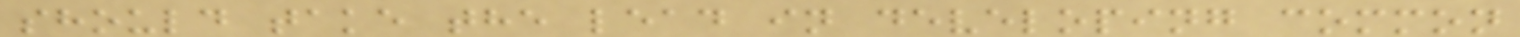should take the lead in developing common
